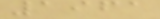1961
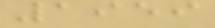1959
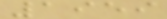1959
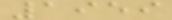1959
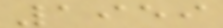1959
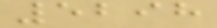5298
